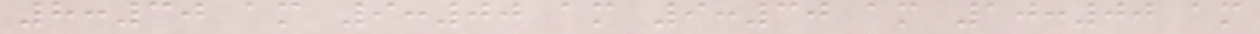8:30 am 9:00 am 9:30 am 10:00 am
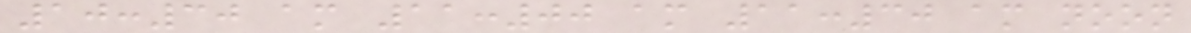10:30 am 11:00 am 11:30 am noon
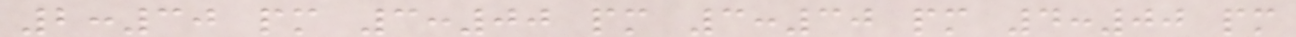2:30 pm 3:00 pm 3:30 pm 4:00 pm
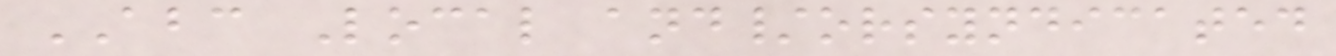ABC Local and/orsyndicated
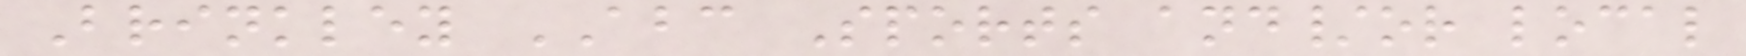Brinkley ABC Sports and/or local
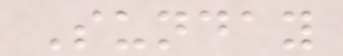Sunday
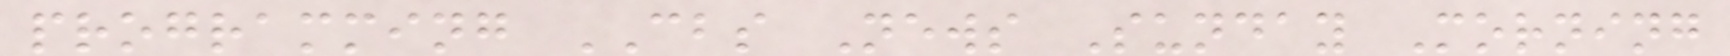programming CBS News Sunday Morning
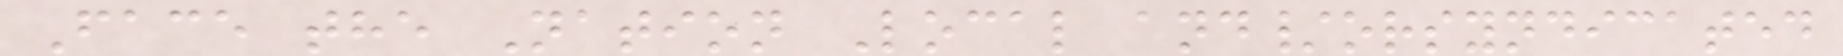Face the Nation Local and/orsyndicated
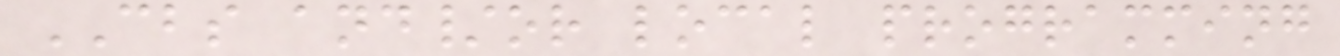CBS and/or local programming
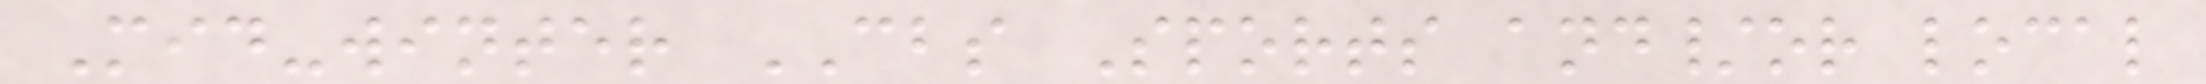Mid-winter CBS Sports and/or local
